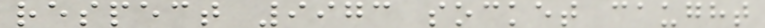respect 9973 socket caught
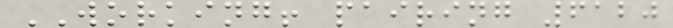WORKING! pairing 6120
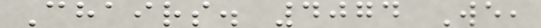Chairs. 4074 We,
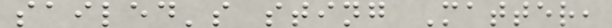sailed's sting Matter,
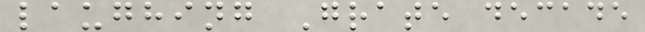laughing Grate decade
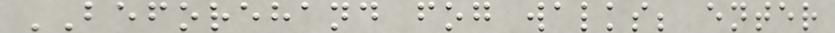BEFOREHAND fog walks; enter
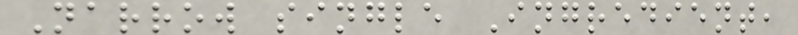Narrow single Ingredient,
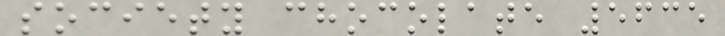society chocolate 5635
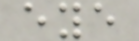eye
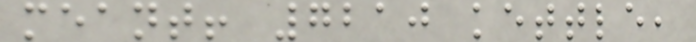meant! 7210 kettle,
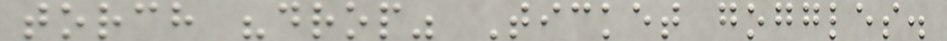torch "drop" Ticket goggles.
